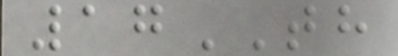17TH
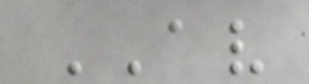AV
